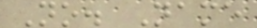No. Name
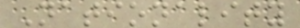Nationality
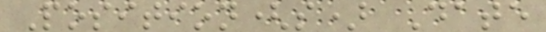Position(s) Date
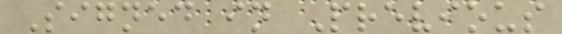Signed in Previous
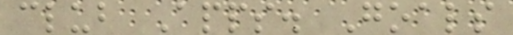club Apps. Goals
